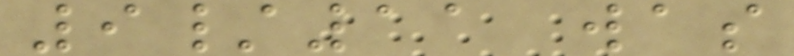9/11 was
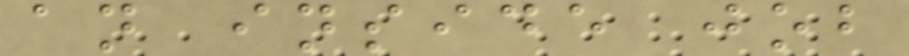an inside job
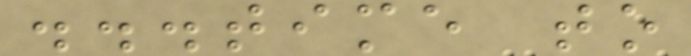...time to
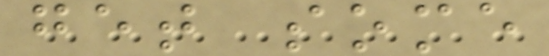get some
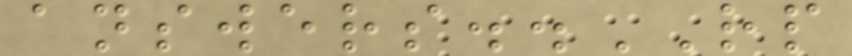answers..RP
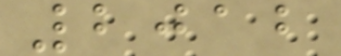2012
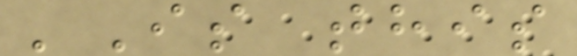'Is this
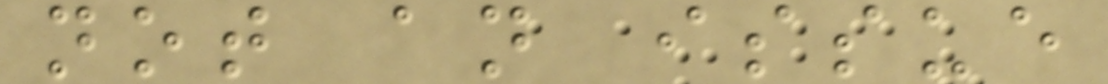not an issue
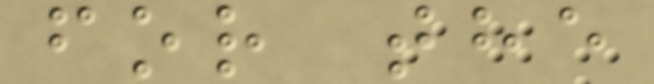for the
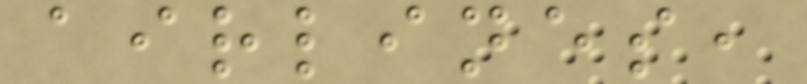airlines,
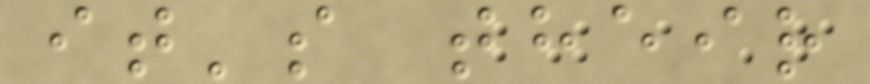it's their
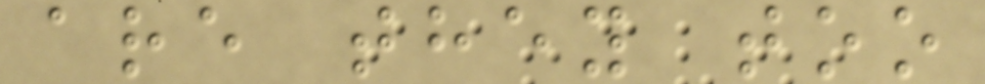are they too
